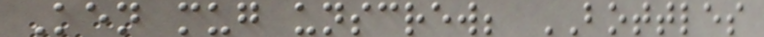Ken mug unscrew; BOTTLES
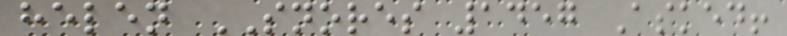helen SNORES 1457 Asked!
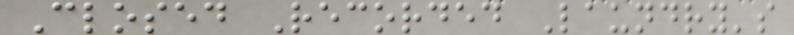Closed Recorded Laundry's
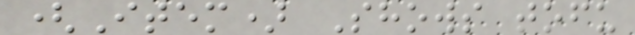(Item) Shows tofu
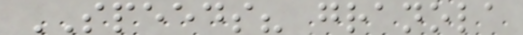SPEEDS? granola
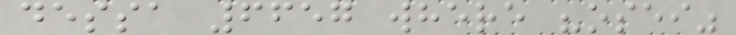dessa 6657 where "osei"
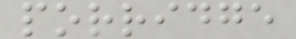porridge
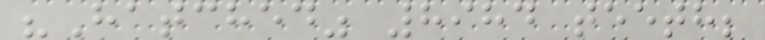"Hatched" 8984 teeth;
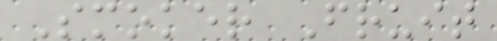Smoker Fruit
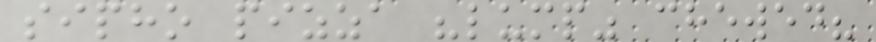sipho pizza "lump" chewed?
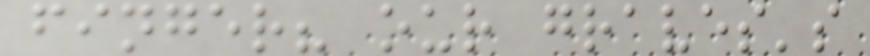finger? our graves's
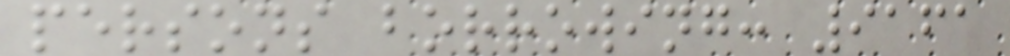persons borrowing: 9161
